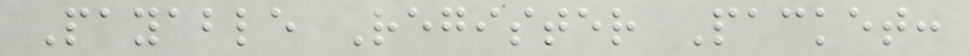Payable Register Packet:
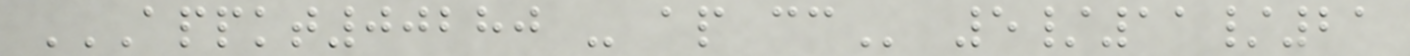APPKT00280 - AP CC 5/11/21
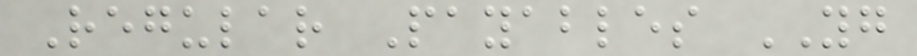Regular Payables YG
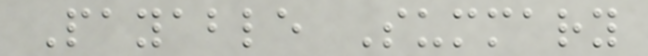Payable Summary
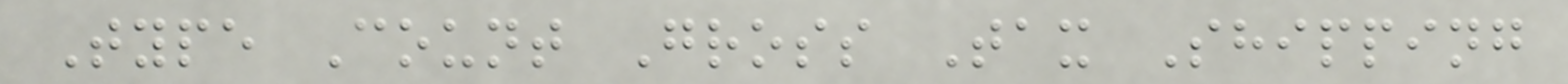Type Count Gross Tax Shipping
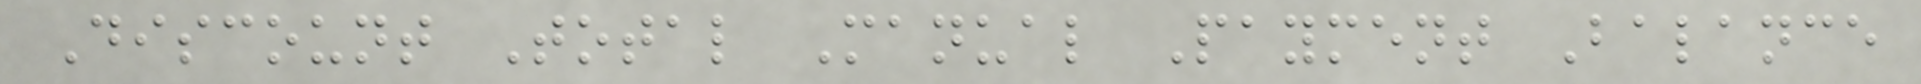Discount Total Manual Payment Balance
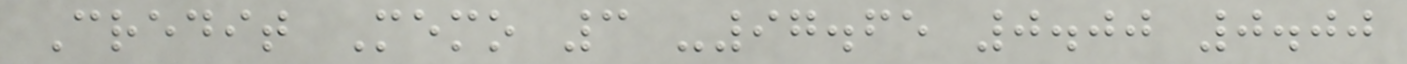Credit Memo 3 -97.65 0.00 0.00
